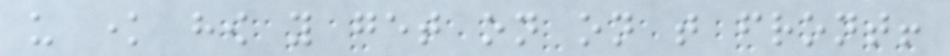us know how you get on on that front!
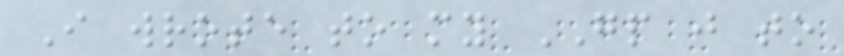I wrote to my GP just to
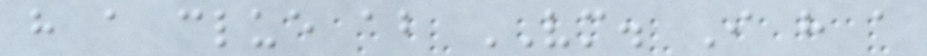have a clue about VM. I have a
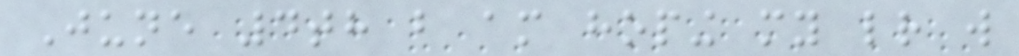June 4th but am hoping my letter will
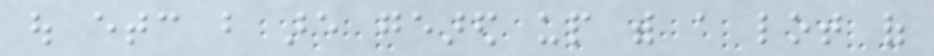out etc but are geared up with a lot of
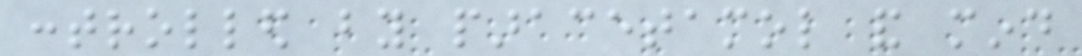controlled by paracetamol and mind
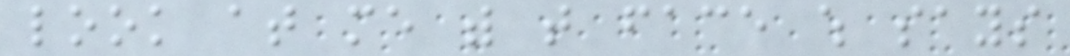look at me with that face which says
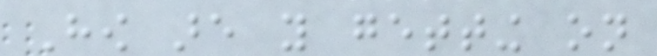How are you getting on
